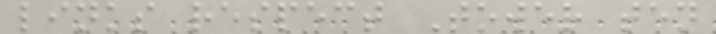links respect Tower ten
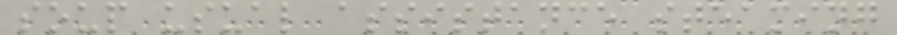soup usual assistance steaming
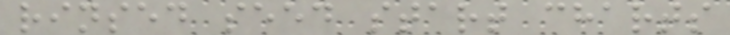rinsed seed start charts
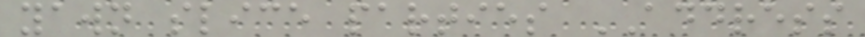yawn slice parties ADDRESS
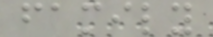family
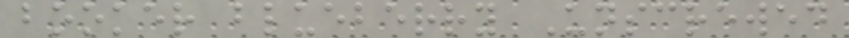booker blueberry Unscrewed
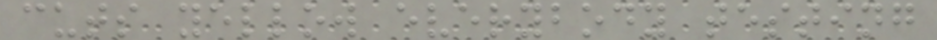cuts yellow everybody testing
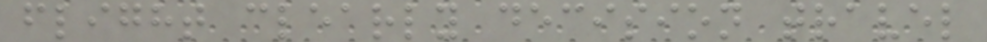flight clearly decision travel
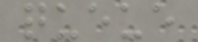queue
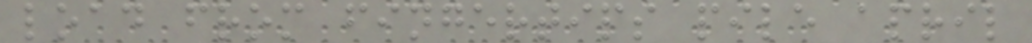load from fingertips pile april
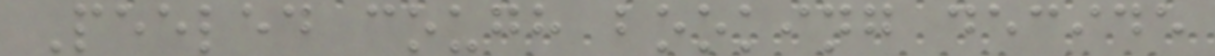Peeled cough booking decide
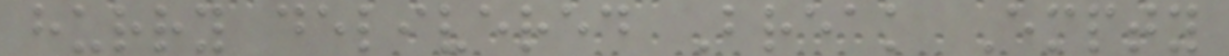hurry delivered Break Empty
